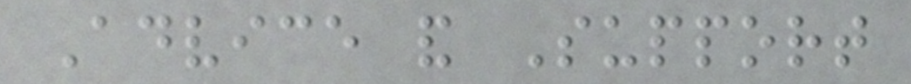Advice and Support
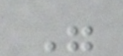"
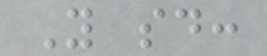You said:
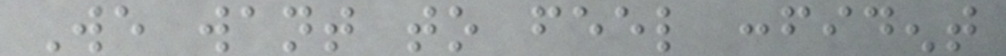We want to feel confident
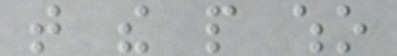that the people who
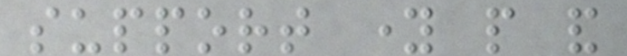support young people and
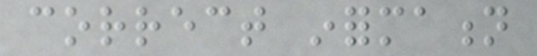correct information
